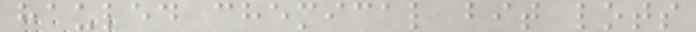hauled chemical bit lots
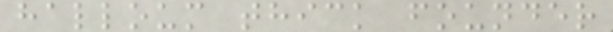halloum thick founder
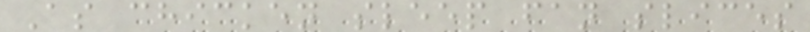As chicken sleep fan slices
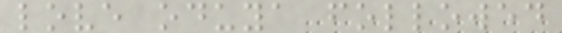love oduya followed
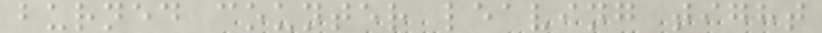burned counter leaving tight
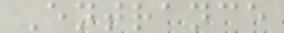Entrance
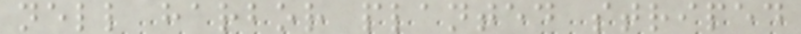nell harbor planted striped
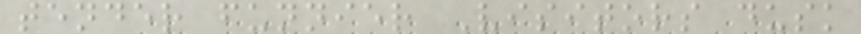tender funnier Visitors dusk
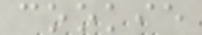cookie
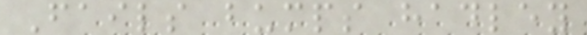Fails bumps hadley
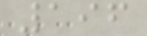196
